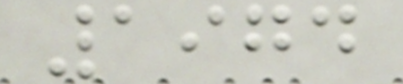1974
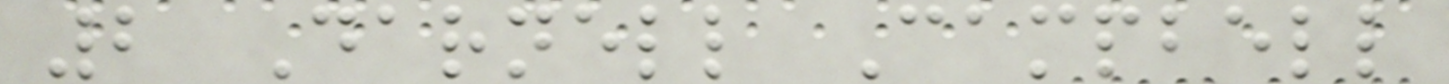2 Darnell Campbell
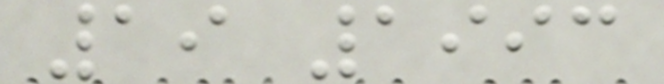19 1993
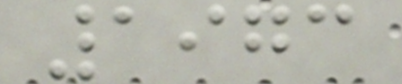1973
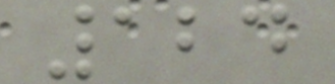124
